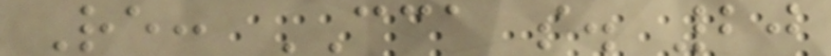Re: CCA s. 20
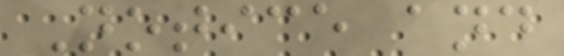Notice and
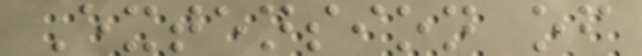Extension of
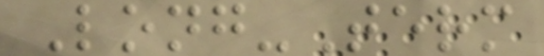Long-Term
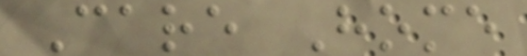Care Home
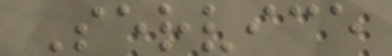Service
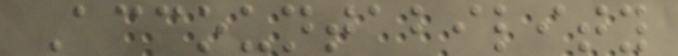Accountability
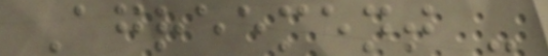Agreement -
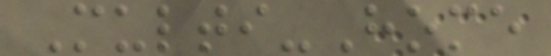Multi-Home
